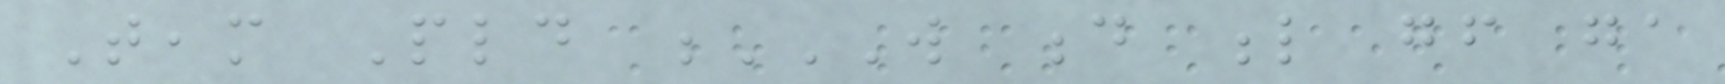Team Pld W D L GF GA
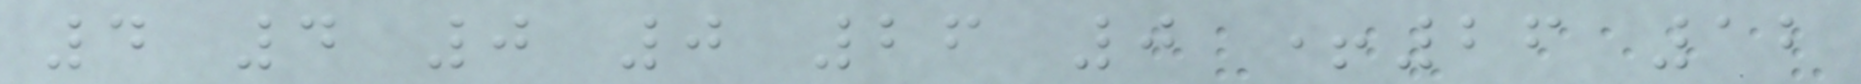4 4 0 0 26 0 +26 12
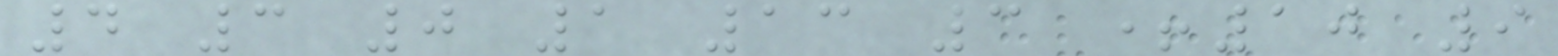4 3 0 1 13 3 +10 9
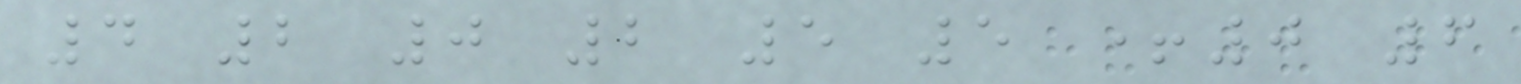4 2 0 2 5 5 +0 6
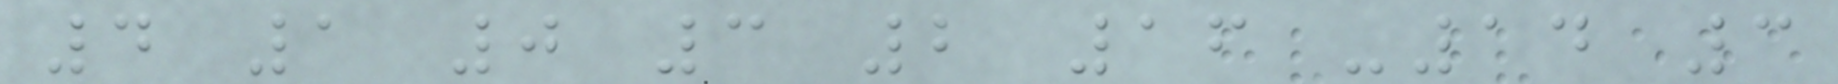4 1 0 3 2 16 -14 3
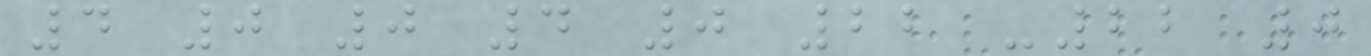4 0 0 4 0 22 -22 0
